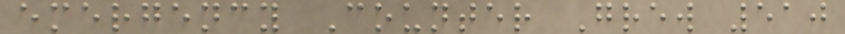emergency Counter Grew 510
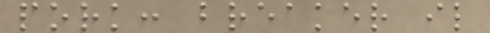pork: breaker il
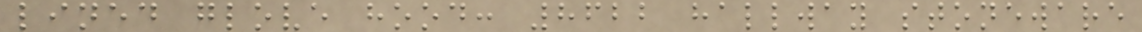lined glove hood: 8622 hallway stoneware
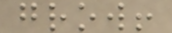grow!
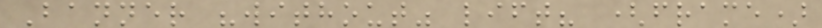Banner "without" lift? (frame)
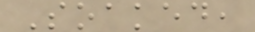Soaked,
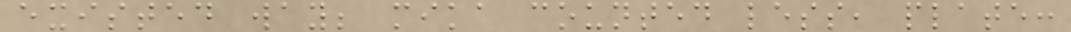existed way; mika counted less, plate:
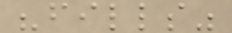"fills"
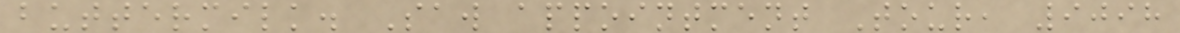buttermilk. Saw appointment Tour, 9098
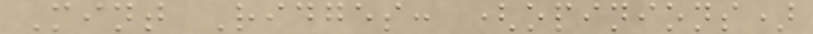Mint Ridges: (opinions)
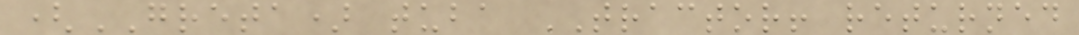(GRETA) tuba TRACTOR! returned
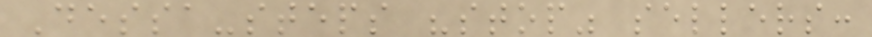Dessa-steps "stop" sellers:
